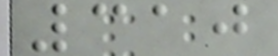310
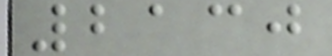2130
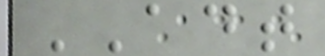ADT
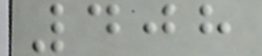408
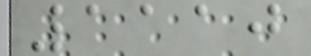1110
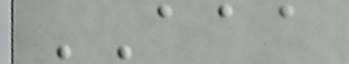AAA
